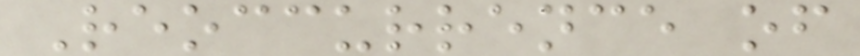Reoccurrence of
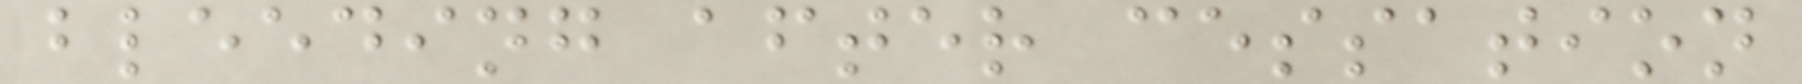bleeding after cessation
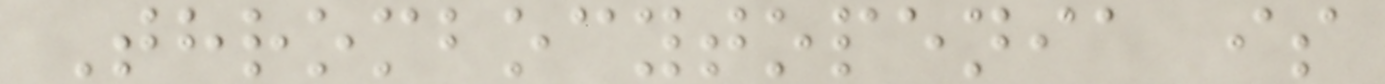Thrombocytopenia is
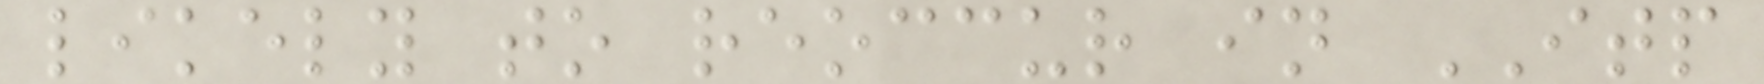likely to reoccur in ITP
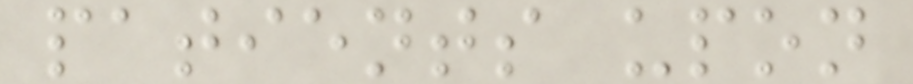patients upon
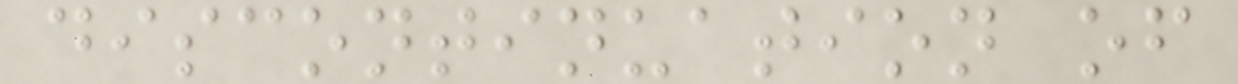discontinuation of
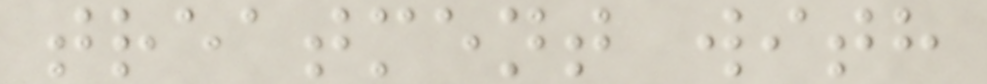treatment with
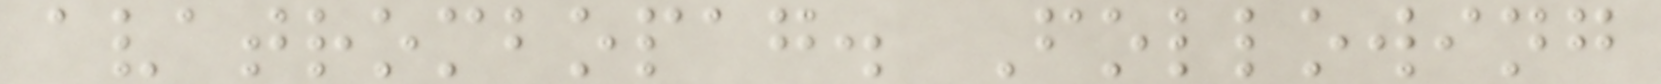avatrombopag. Following
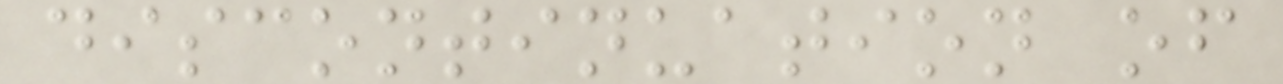discontinuation of
